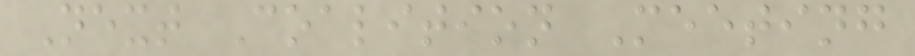Next Coalition Meeting
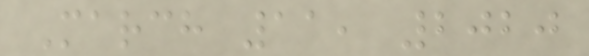March 11, 2020
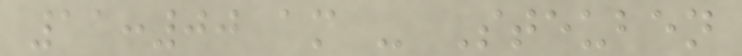11:00 am - Steuben
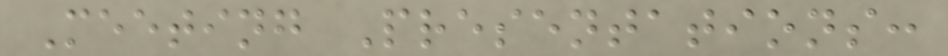Meeting Presentations:
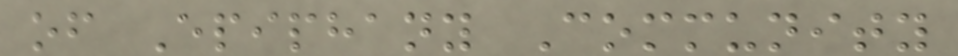of Epiphany Community
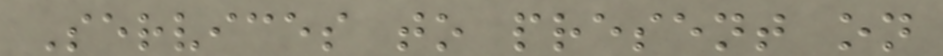Services to present on
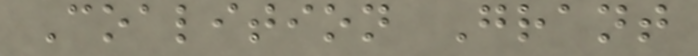Coalition Grant
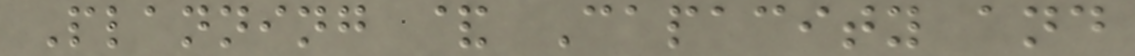Planning & Capacity and
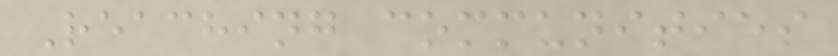Reaching communities
